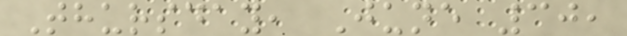Thursday, June 30,
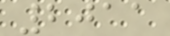2011
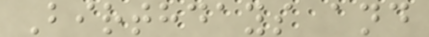Birthdays and
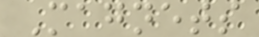Magnets
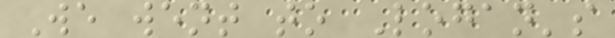We went to Logan's
